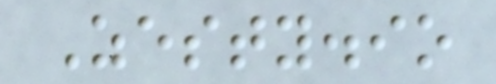Zesty.io
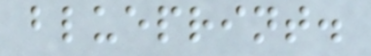blueprint.
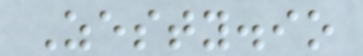Zesty.io
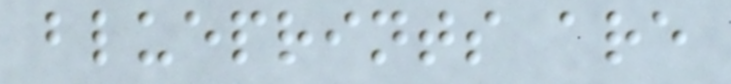blueprints are
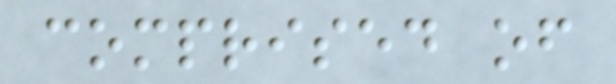comprised of
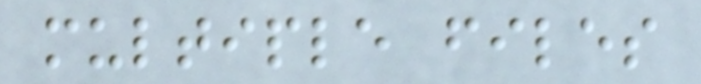multiple files
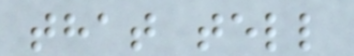that tell
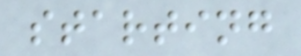starting
